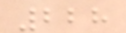228
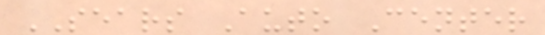SEARS Auto Center
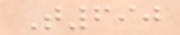T690
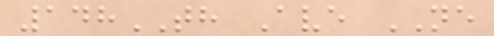148TH Ave NE
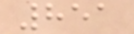851
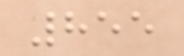855
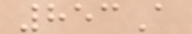853A
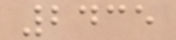2435
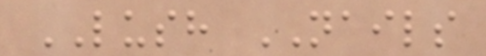LUSH NAILS
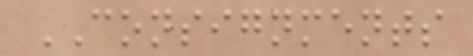CONSIGNMENTS
